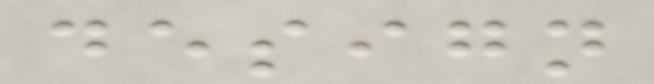design
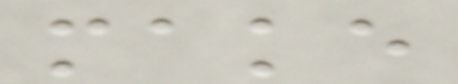make
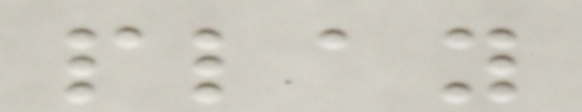play
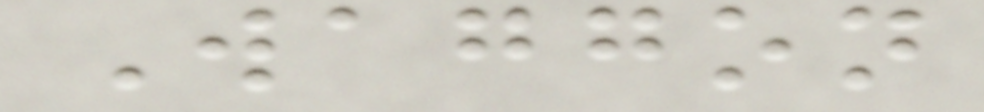Waggon
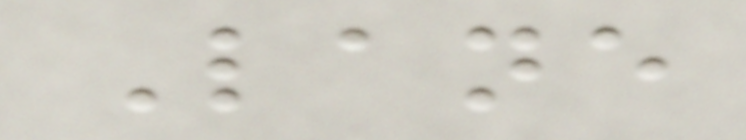Lane
